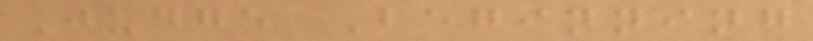Judge Beginning
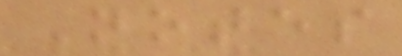Notes
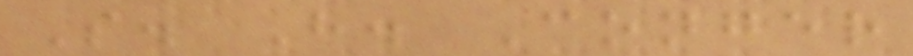S. H. Conger
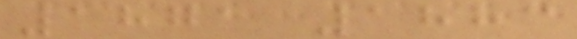1871 1883
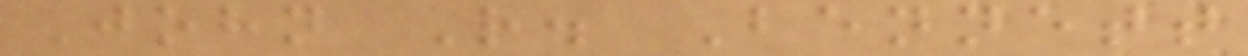John R. Bennett
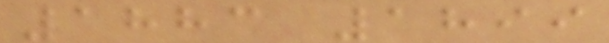1883 1899
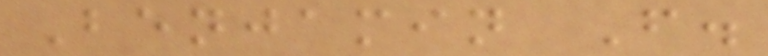Benjamin F.
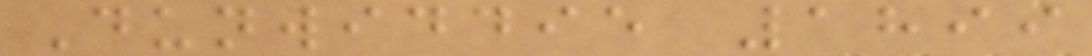Dunwiddie 1899
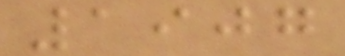1907
